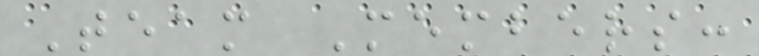Team Members:
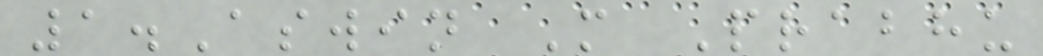1.Aswin M Prabhu
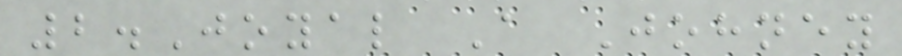2.Joyal A Johney
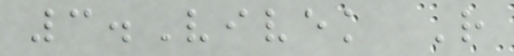3.Vivek R
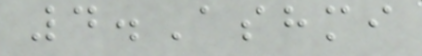4.Ashmi
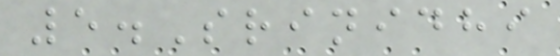5.Srinidhi
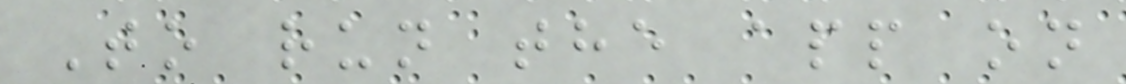To run the app on
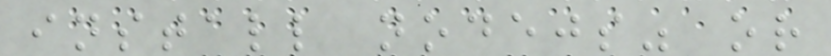install nodejs" or
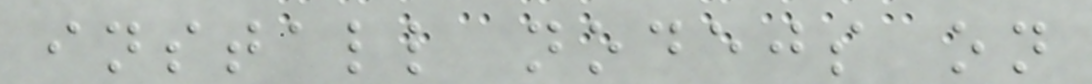install nodejs on
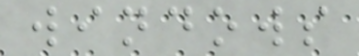windows
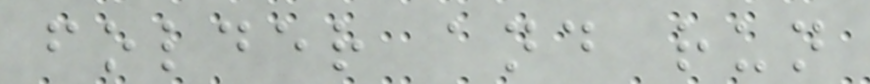folder and run
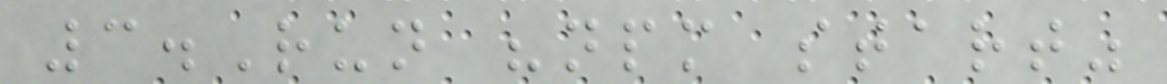3.Run "npm start"
